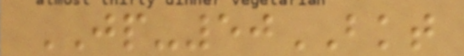JP-50BKT
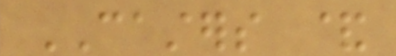CASTERS &
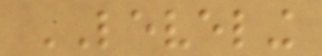LEVELING
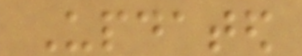Updated
